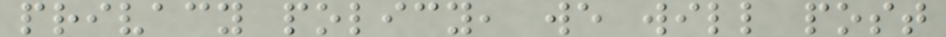privacy policy, we will post
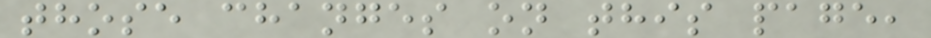those changes on this page,
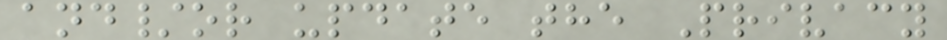and/or update the Privacy
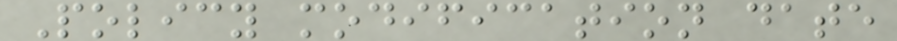Policy modification date
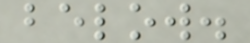below.
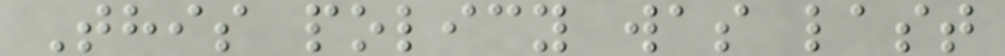This policy was last
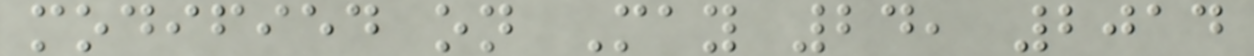modified on May 24, 2014
